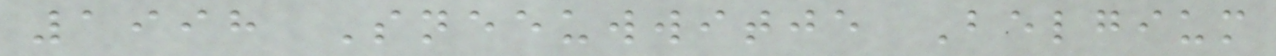1998 Sneeuwwitje Belgium
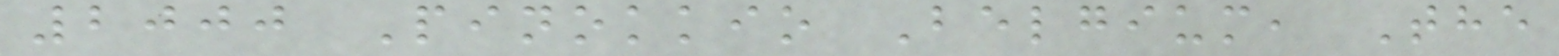2000 Pinokkio Belgium, The
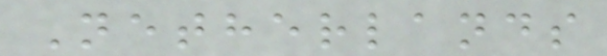Netherlands
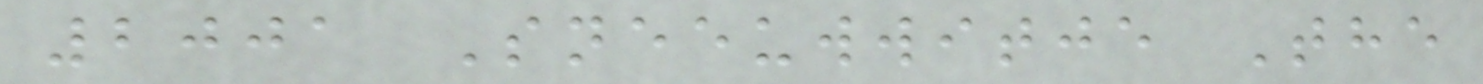2001 Sneeuwwitje The
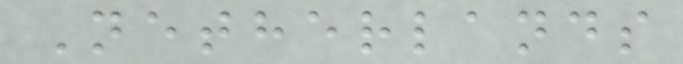Netherlands
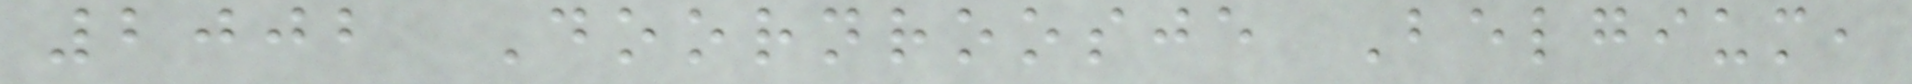2002 Doornroosje Belgium,
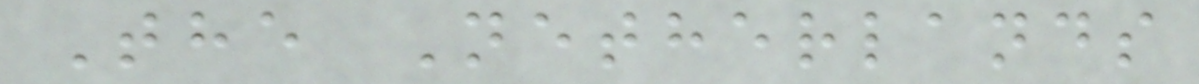The Netherlands
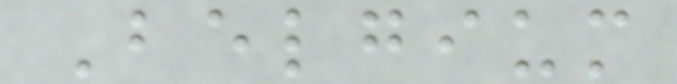Belgium
